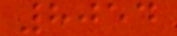8054
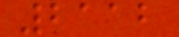2112
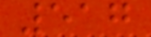517
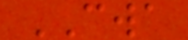CWA
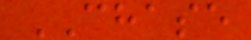CHASE
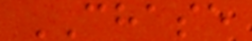CHASE
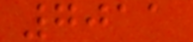7011
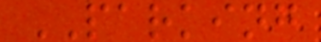PARKING
